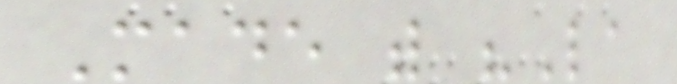Made with "La
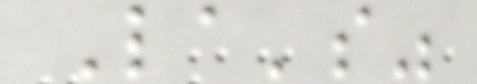La's"
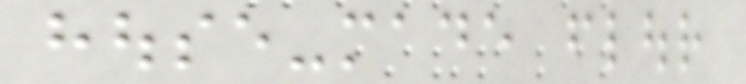house-made flour
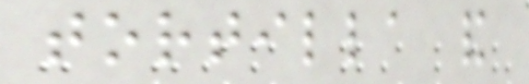tortilla and
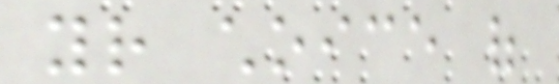your choice of
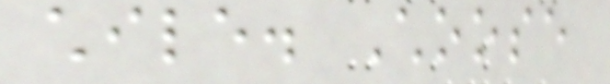chile. Choose
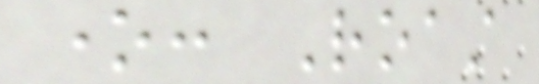one: Roast
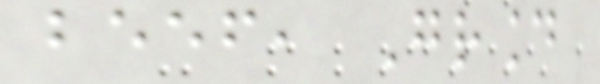beef, Ground
